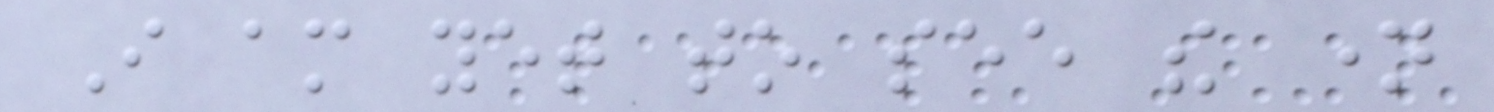I am yet to see the name
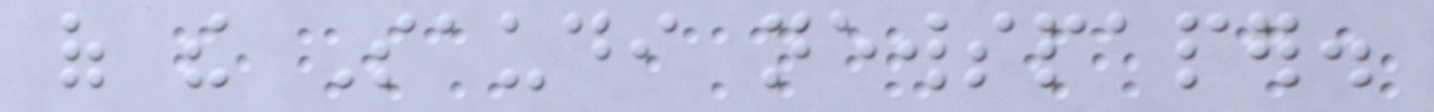of the Saudi newspaper.
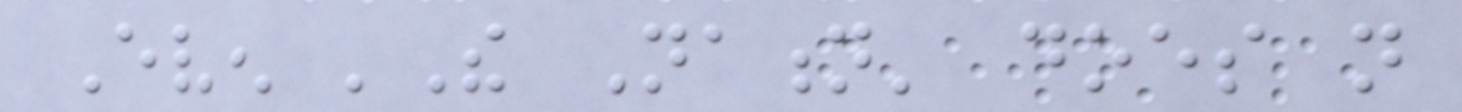Even 'The Nation' does not
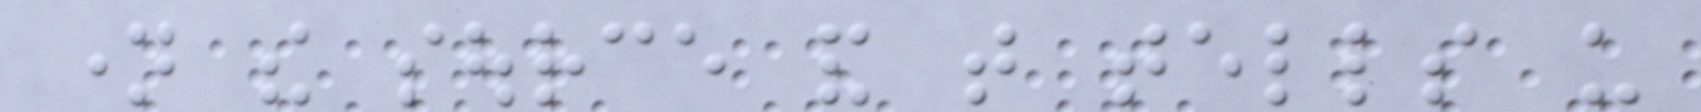name the source and that tells us
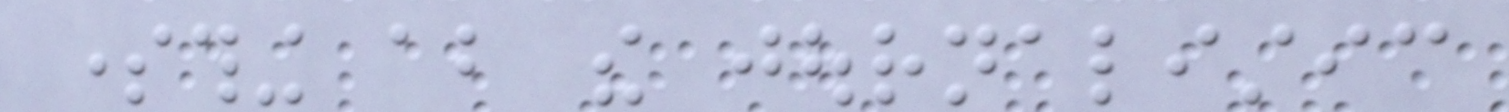something about the journalistic
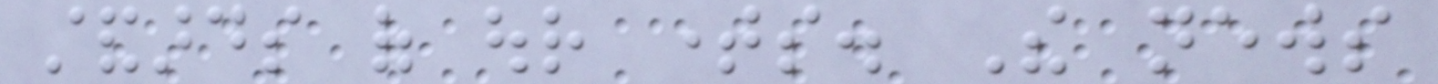standards of our times. The news
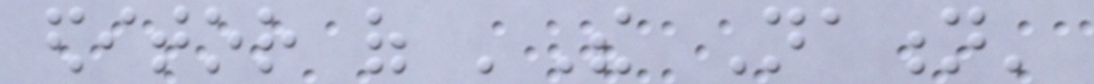editor of 'The Nation'
